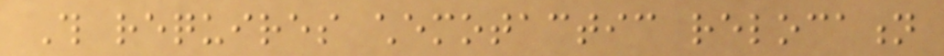This requires chemotactic relocation
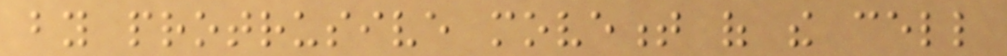by protrusive movement of the cell
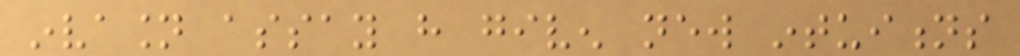invasion assay have given new intuitions
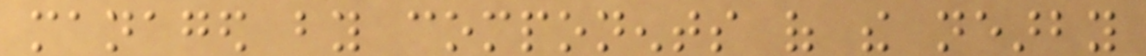managed by components of the nearby
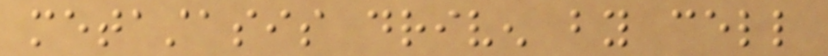metastasis driven by cell
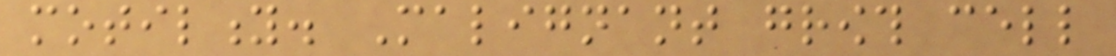motility. Malignant growth cell
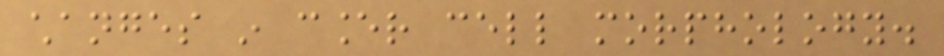changes in cancer cell morphology.
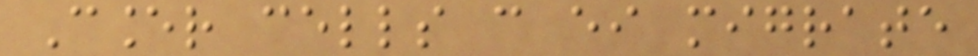Cancer cells can either migrate
